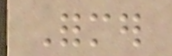Former
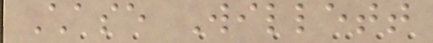Chase Willett
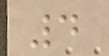4
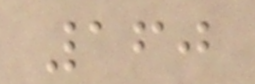160
